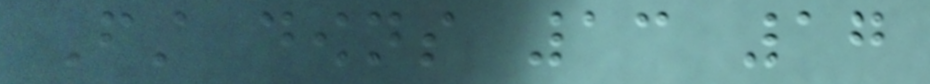First downs 13 17
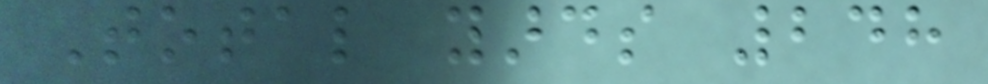Total yards 248
